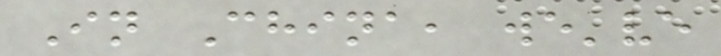In China, we've
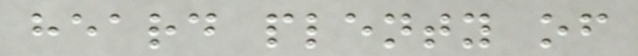heard plenty of
